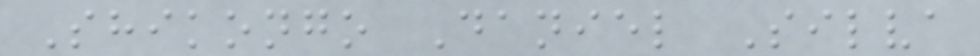Shikongo Daniel Silva
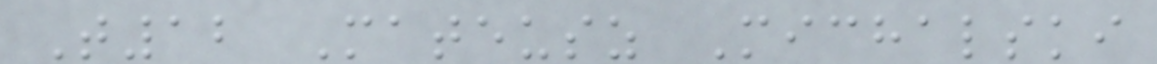T12 Mateusz Michalski
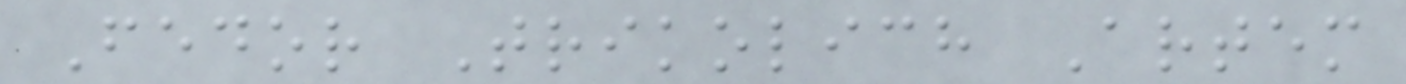Fedor Trikolich Artem
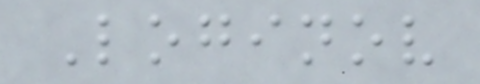Loginov
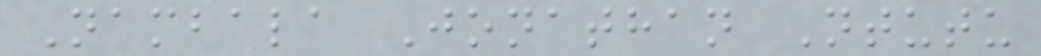Nambala Jonathan Ntutu
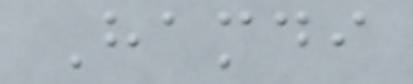Hamdi
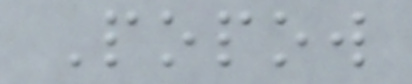Popow
